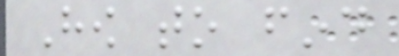How to find
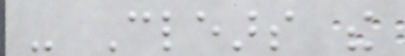- Clears the
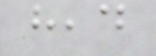head
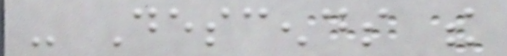- Descends the
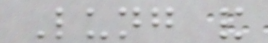Lung and
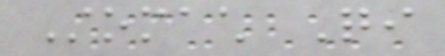Stomach Qi
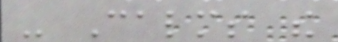- Calms the
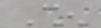Shen
